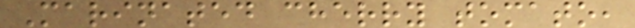Marinated cherry tomato,
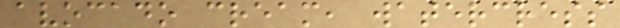avocado cream, watercress
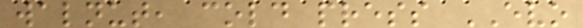walnut, cold press EVO
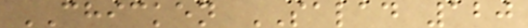CHICKEN SALAD 120
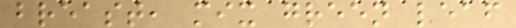breast, mix green leaf
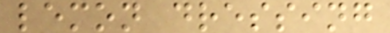lemon dressing
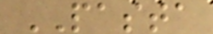PASTA
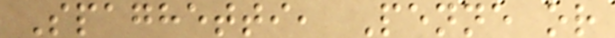Spaghetti, Penne or
